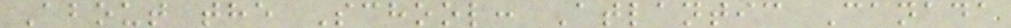About the School: Atlantic Canada
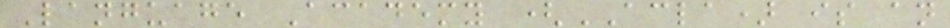Language Academy (ACLA) is an
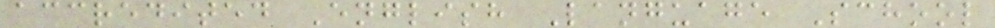accredited English Language School
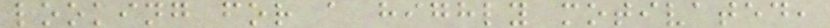looking for a highly motivated,
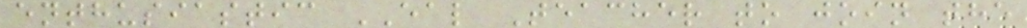enthusiastic EAL Teacher to join the
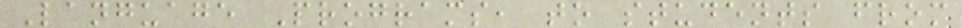Language Programs, to students from
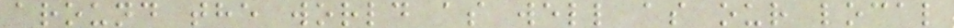around the world as well as our local
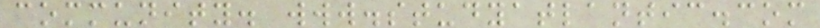community. www.studyatlantic.com
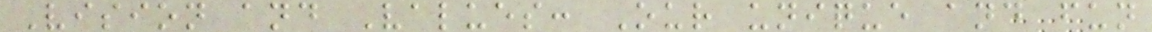Vision and Values: Our unique and fun
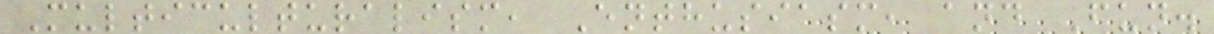Multiculturalism, Enthusiasm, and Fun.
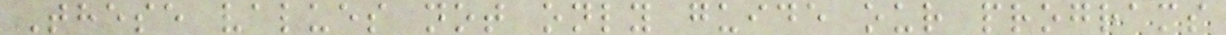These values not only guide our programs
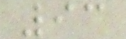93
